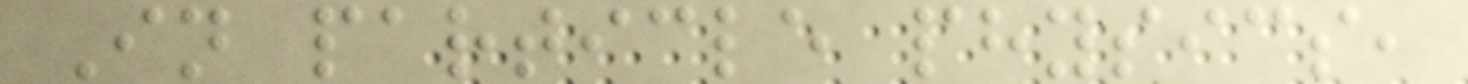In particle physics,
